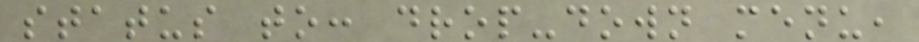status to: drop-down menu,
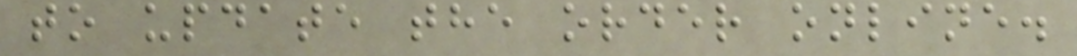to update the order online.
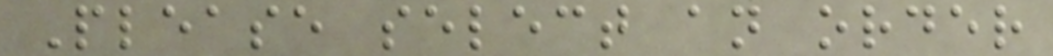Please select an order
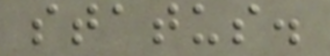status.
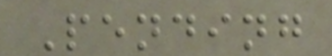Pending
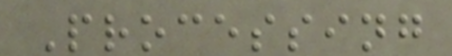Processing
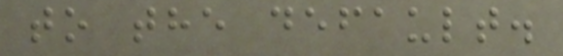to the default.
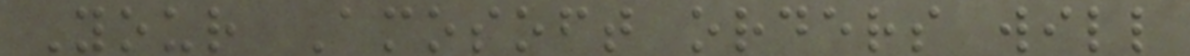Your Amosoft orders will
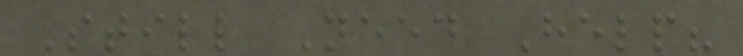Still Need Help?
